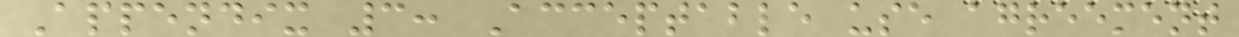Appendix 3: Acceptable use agreement
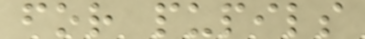for pupils
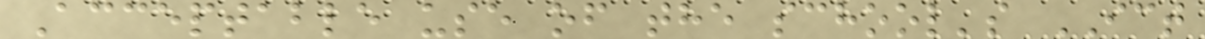Acceptable use of the school's ICT
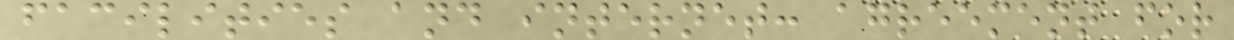facilities and internet: agreement for
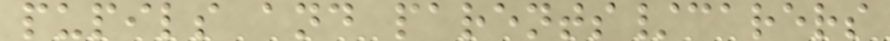pupils and parents/carers
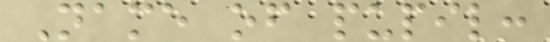Name of pupil:
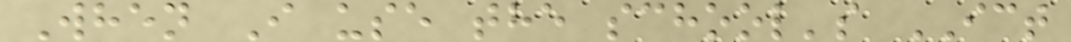When I use the school's ICT
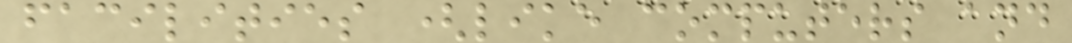facilities (like computers and
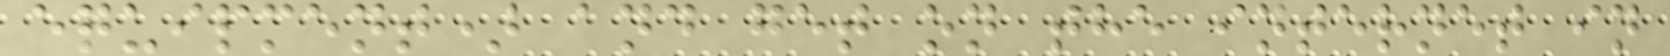equipment) and get on the internet in
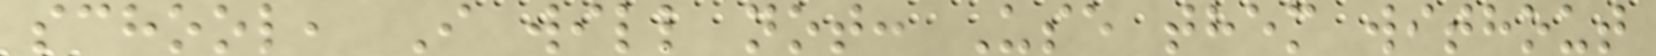school, I will not: Use them without
